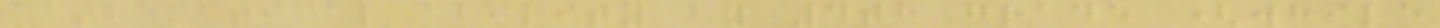mathematical ability by 4th grade (while
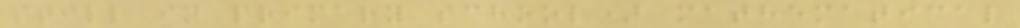still in primary school) mathematical
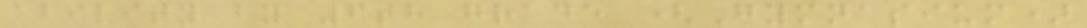ability by 6th grade (Gymnasium)
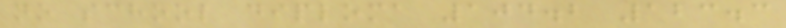no school diploma 104.2 123.3
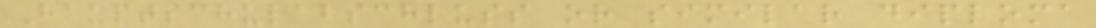Hauptschulabschluss or similar diploma
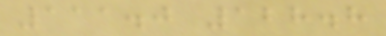111.0 128.8
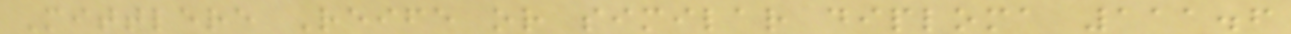Mittlere Reife or similar diploma 111.6
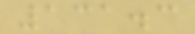131.3
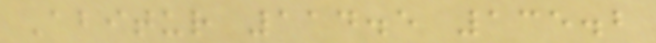Abitur 114.5 135.2
